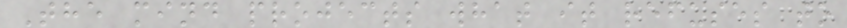The mind projects what it refuses to
